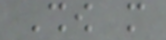Show more
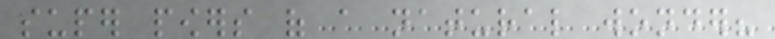super powers of a natural wonder?
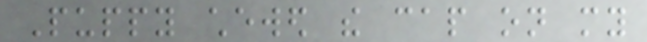Puppy chewed the cap on my
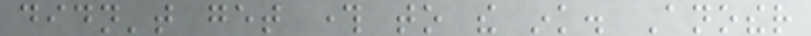didn't get through to the ink. Another
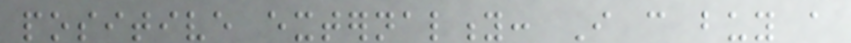positive externality: I can buy a
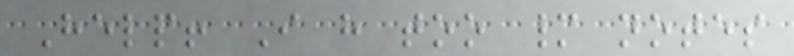Help! I have too many notes
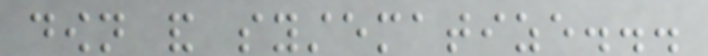down and systematize...
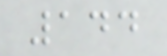144
